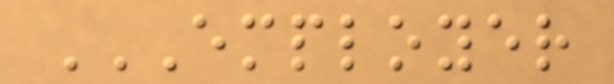EMPLOYER
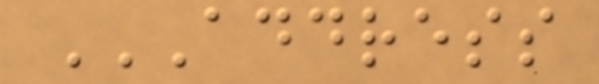ADDRESS
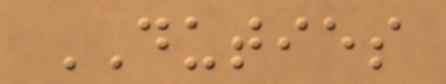DUTIES
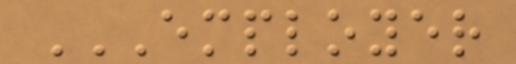EMPLOYER
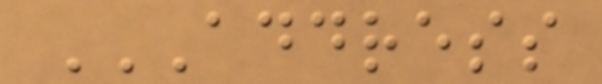ADDRESS
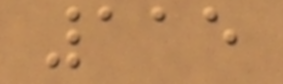115
